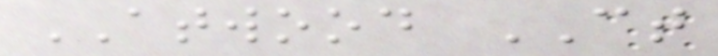ATWOOD CT
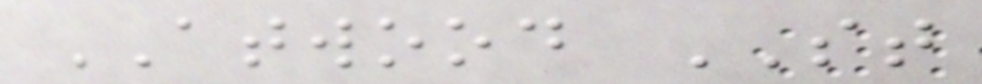ATWOOD ST
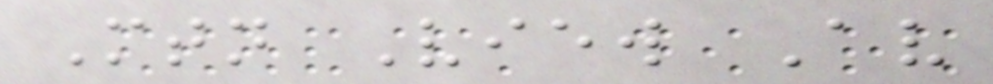Mtn View Av
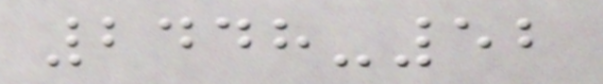2448-52
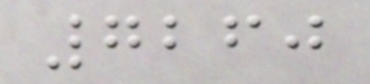7260
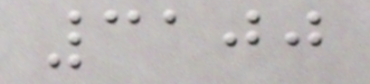3100
